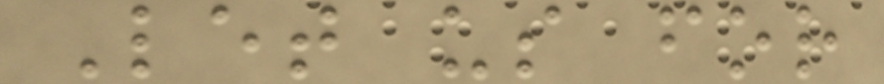Let us for
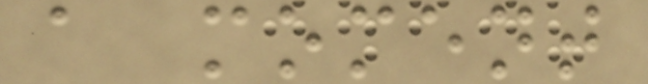a moment
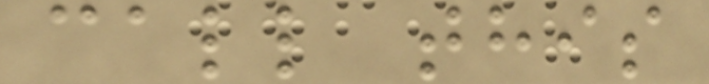call this
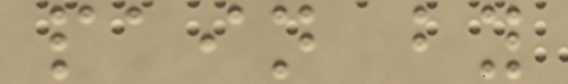pain by
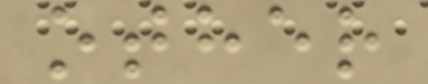other
